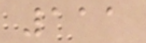111
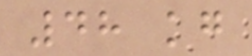48 kg
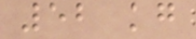52 kg
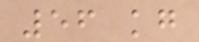56 kg
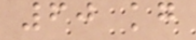60 kg
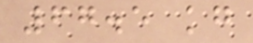67.5 kg
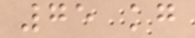75 kg
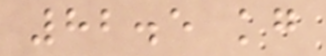82.5 kg
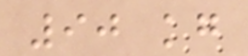90 kg
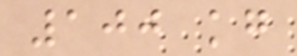100 kg
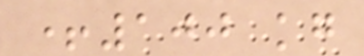+100 kg
